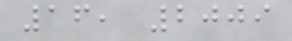16, 2009
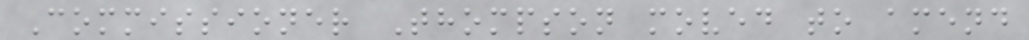Commissioner Thompson moved to amend
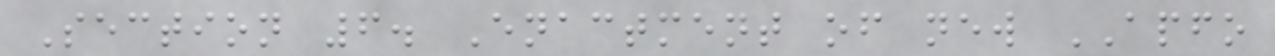Section 6. Enactment of new APFO
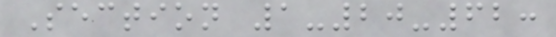Section 1-20-62:
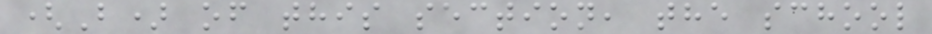(B) of this section, the school
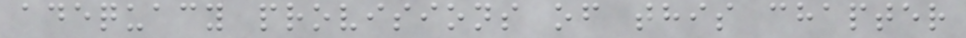adequacy provisions of this chapter
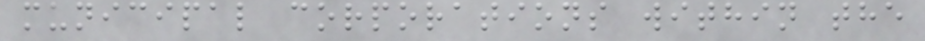municipal corporations within the
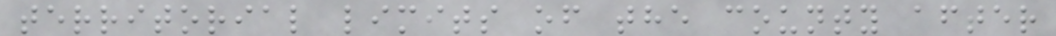territorial limits of the county after
